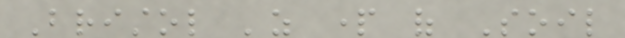Bristol 'as part of Soil
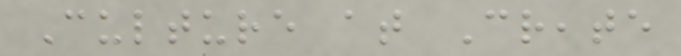Culture at Create
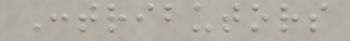Contributors
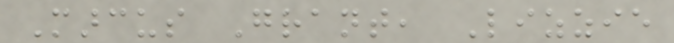Marcus Grant, Lizzie
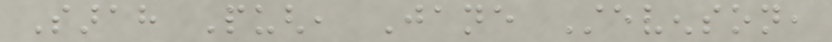Sarah Pugh, Jane Stevenson,
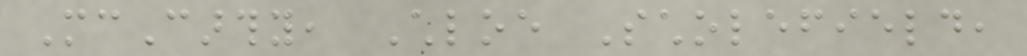McCarthy, Chloe Scholefield,
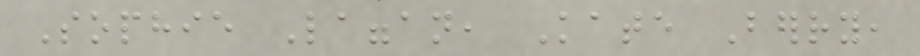Sophie Laggan, Kate Berry,
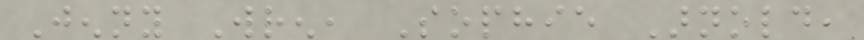Jenny Wren, Sophie Arnold,
